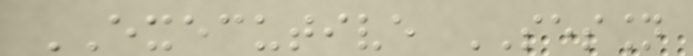EXECUTIVE SESSION
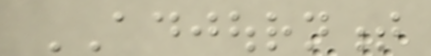ADJOURNMENT
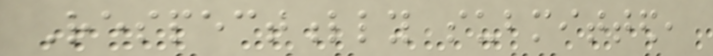Respectfully submitted,
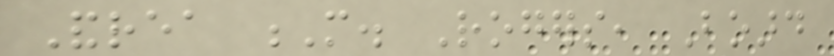Andrea M. Rogers, Board
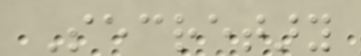Secretary
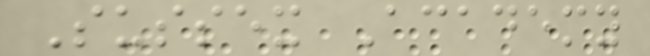Sussex Academy
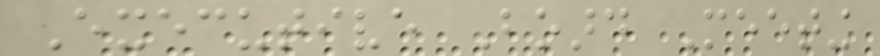Executive Board Meeting
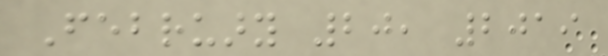February 20, 2019
